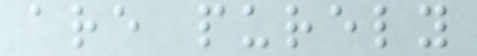are purely
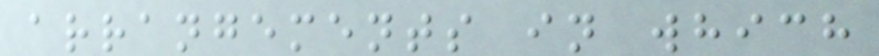arrangements in which
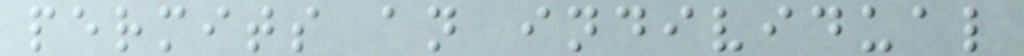permits an individual
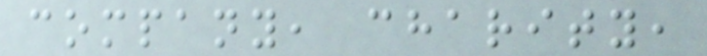company, charity,
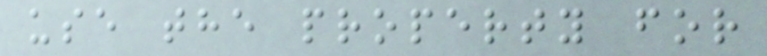use the property for
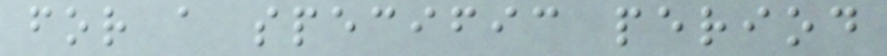for a specific period
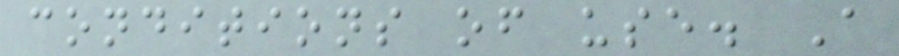conditions of use. A
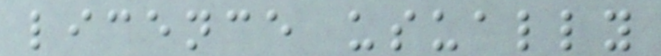licence usually
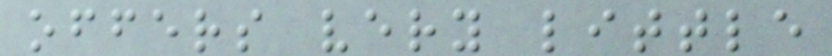offers very little
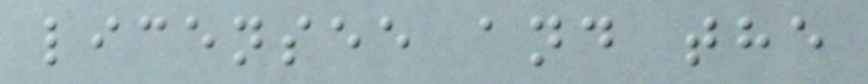licensee and the
